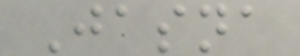Jasna
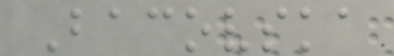Bacovska
